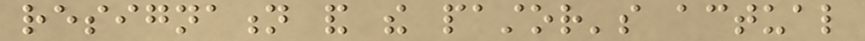resignation and the pastor's actual
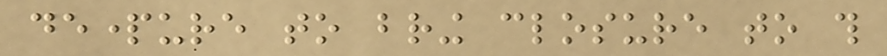departure to bring closure to this
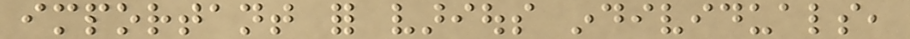important for various individuals,
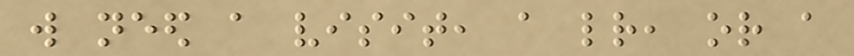will need a visit, a letter, or a
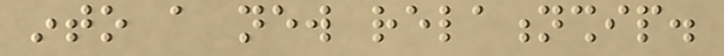into a new relationship.
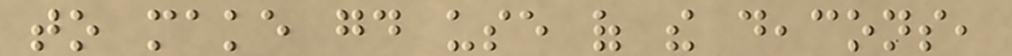to make good use of the deacons,
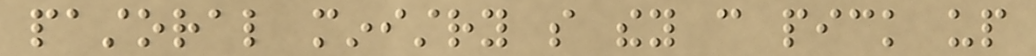pastoral ministry so they can pick up
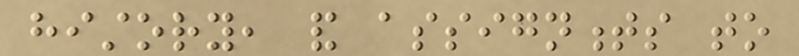history, and assignments to
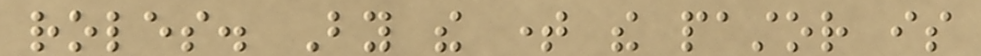roles. By the time the pastor is
